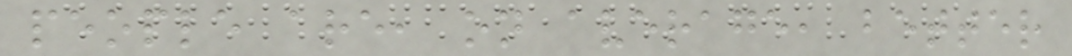people are, on average, better
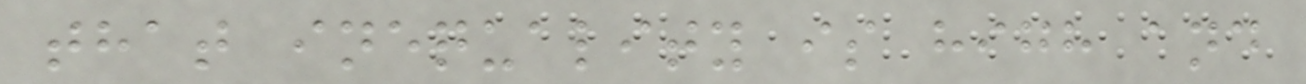that inequality is high and
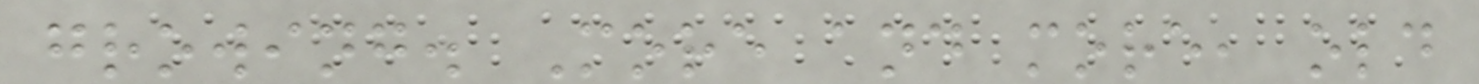growing. More and more, old
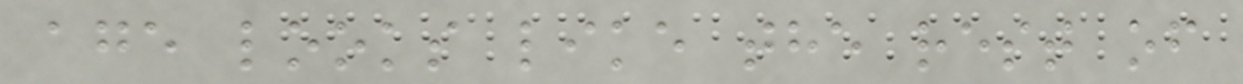age looks like the rest of
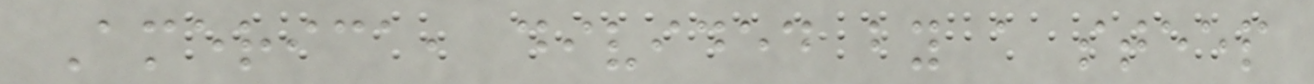America, divided by a steep
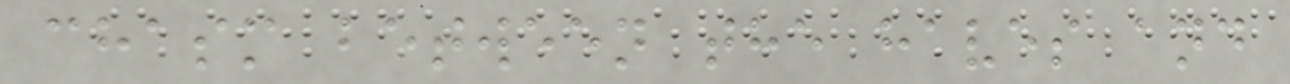chasm between the haves and
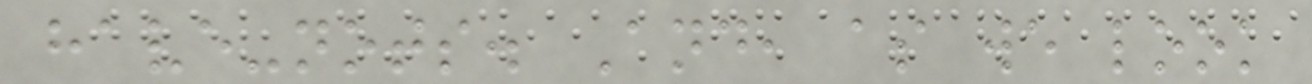have-nots. And, as we look
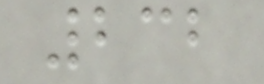232
